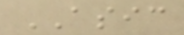ASIC
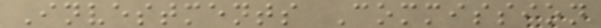Investments Commission
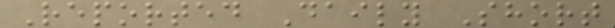Reported Daily Short
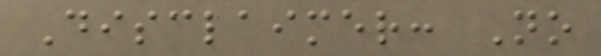Disclaimer: No
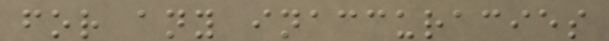for any inaccuracies
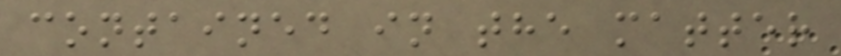contained in the matter
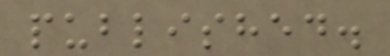published.
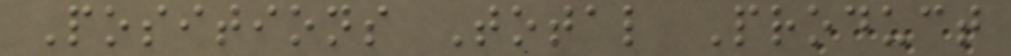Positions Total Product
